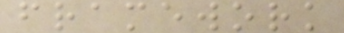framework
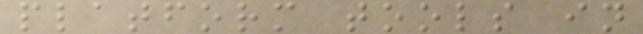platform tools in
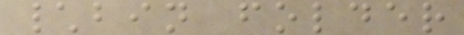\bin folder
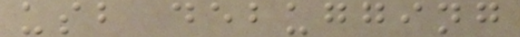usb debugging
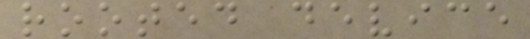rooted device
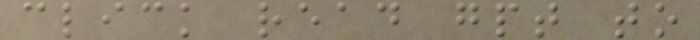click read gpt to
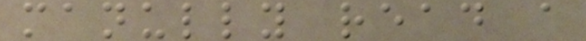manully read a
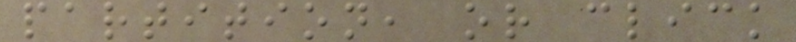partition, or click
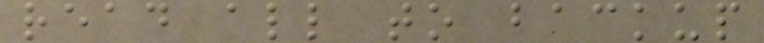read all to backup
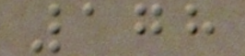178
